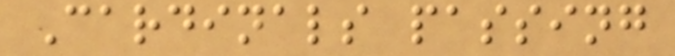Cardinals passing
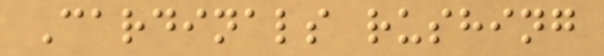Cardinals rushing
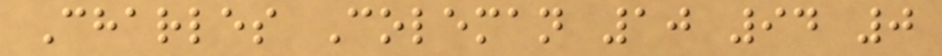Charles Coleman 10 94 0
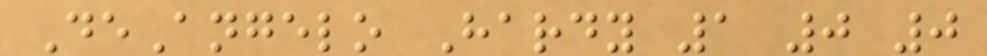DeAngelo Hardy 1 0 0
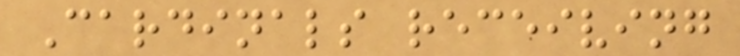Cardinals receiving
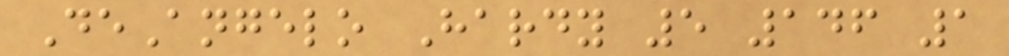DeAngelo Hardy 5 146 1
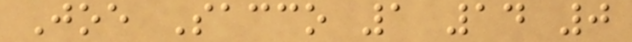Joe Sacco 1 14 0
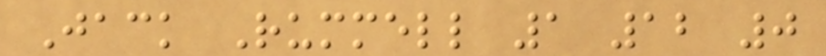Jack Rummell 1 12 0
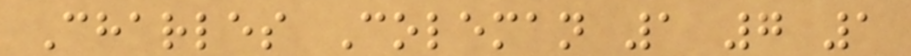Charles Coleman 1 7 1
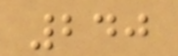240
